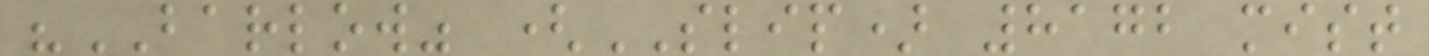"BARLOW" (SLIP) 8172 mist
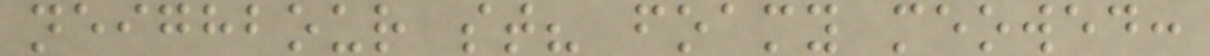neighbour st? foamy meowed:
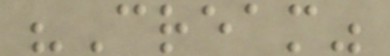"Cream"
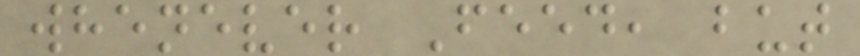whenever Feed, but
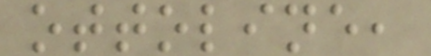ottoline,
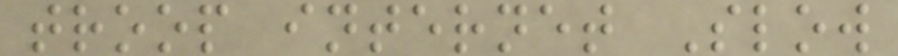troop internet Slow
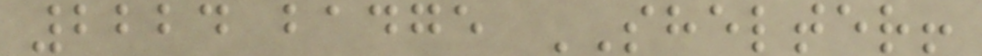2224 badge SHELTER!
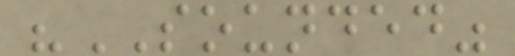"SOUNDED"
